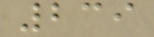239
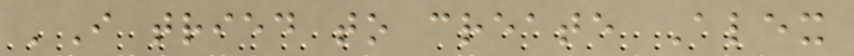'I tried to create Alex
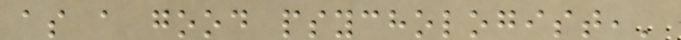as a good psychologist,'
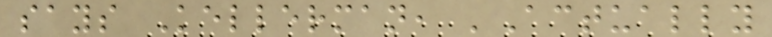says Kellerman, 'Actually
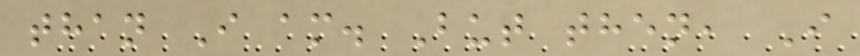than I am. But then, I
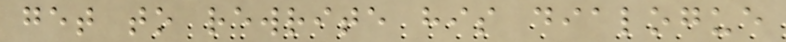get to rewrite his dialogue
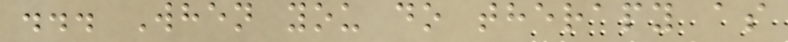... When you do therapy as
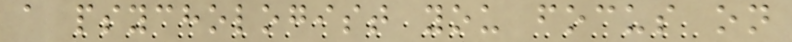a psychologist you focus on
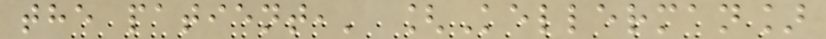the patient,' [Kellerman]
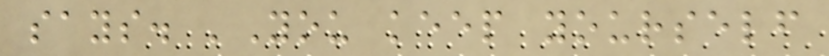says. 'You keep yourself
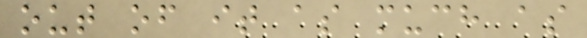out of it as much as
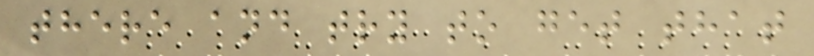there and try to get that
